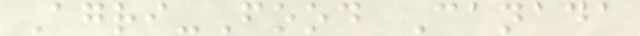Agri-Food Canada
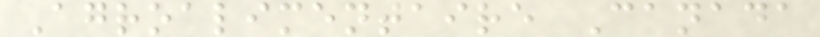Agroalimentaire Canada
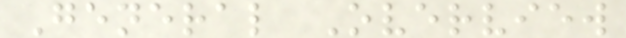General Overview
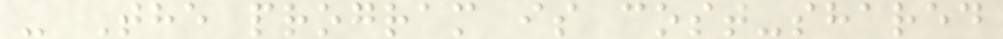- The program is cost-shared
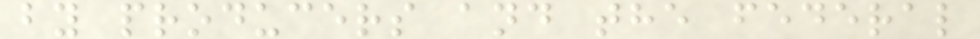by producers and the federal
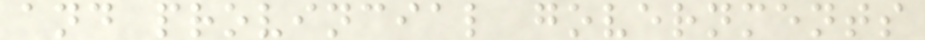and provincial governments
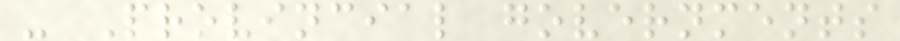- Provincial governments
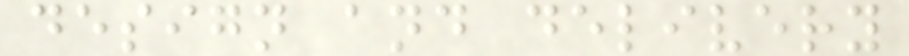design and delivery
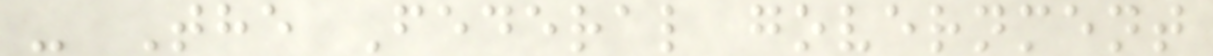- The Federal government
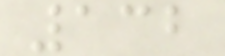132
